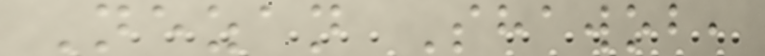Nezan Shawob,
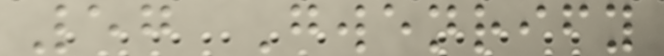57 Gwenrify
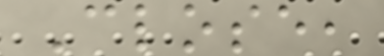Close,
